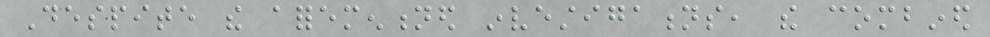Despite the aforementioned investigations, the combined
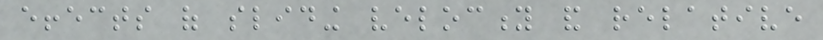effects of sliding velocity and relative
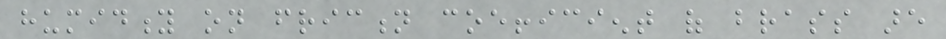humidity on friction coefficient of brass are
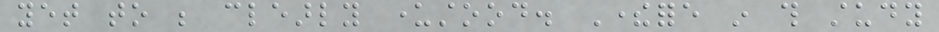yet to be clearly understood. Therefore in this study
